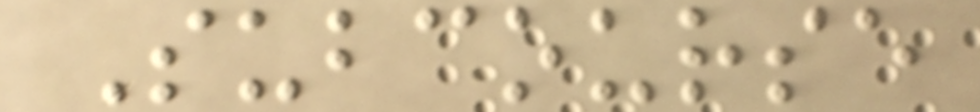Subcourse
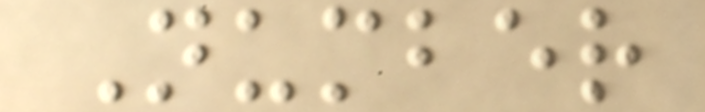Number
